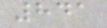841
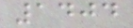1404
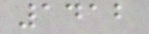1412
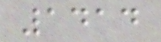1414
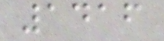1416
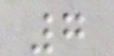7
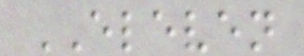ELEVEN
